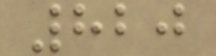820
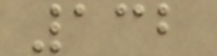132
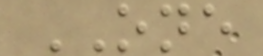ONE
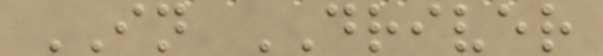IN DRIVER
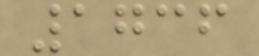1736
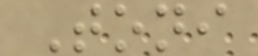Toni
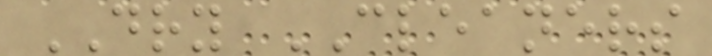DRY CLEANERS
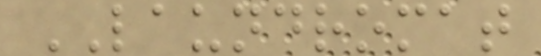LAUNDROMAT
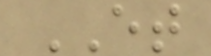ET
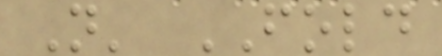N' FOLD
